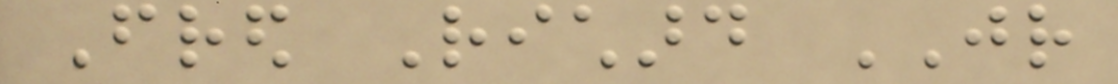Fred Richard JR
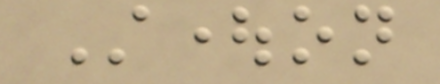Stoughton
